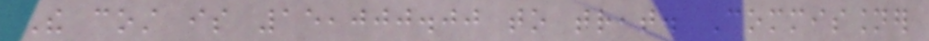The cost is 15,000.00 to treat. Commissioner
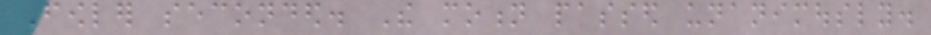Fowler seconded. The motion passed unanimously.
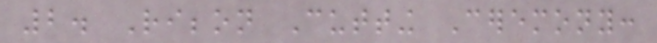2. Ribbon Cutting Ceremony:
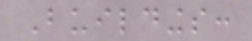Buildings:
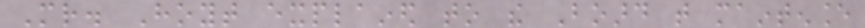Mr. Hoyt explained to the Board that maintenance
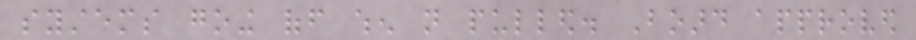systems going off when not pulled. Board approved
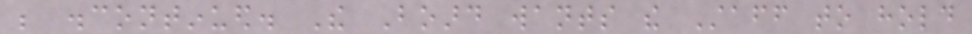be discontinued. The Board wants the Staff to hold
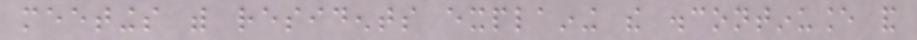meetings with residents explaining the discontinuance and
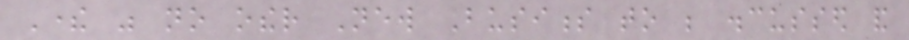There was no other New Business to be discussed and
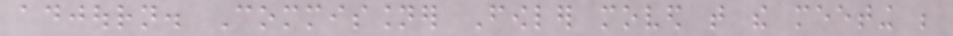adjourn. Commissioner Fowler moved that the meeting be
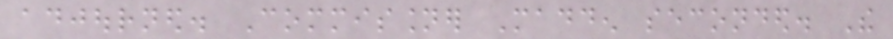adjourned. Commissioner Madden seconded. The
